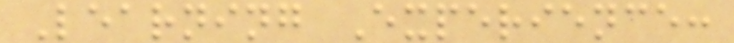Learning Experience:
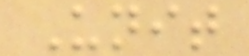Unit
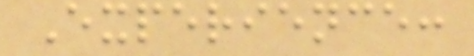Experience:
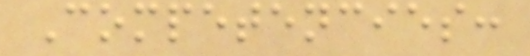Competencies:
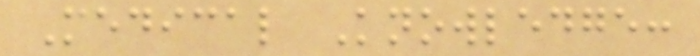Medical Knowledge:
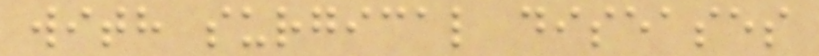with surgical diseases
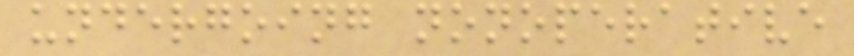undergoing nonoperative
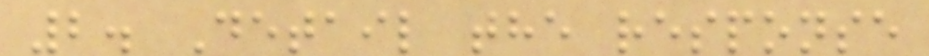2. Detail the response
